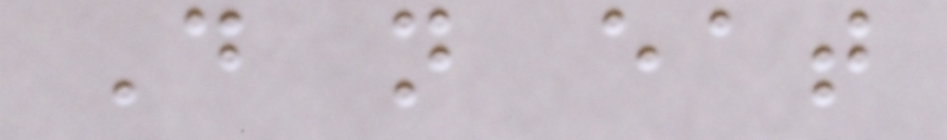Do not eat
